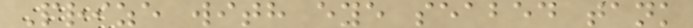Prize with eye seabed tank
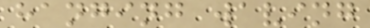hanging waving
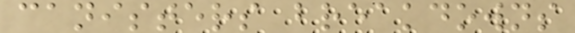canisters breakdowns
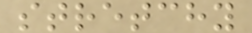stretchy
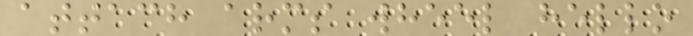attach arms wheel hello
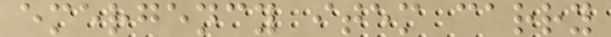emergency item carry
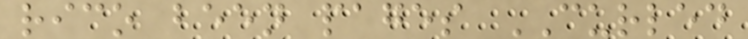rico been pages CURLED
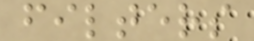filters
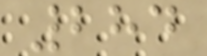284
